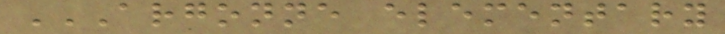ARGONNE ELEMENTARY
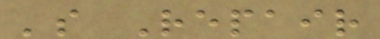's Repair
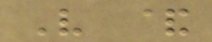V &
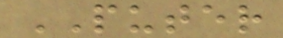PUTER
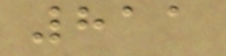811
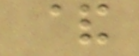&
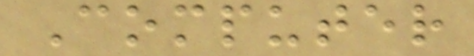Computer
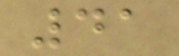41
